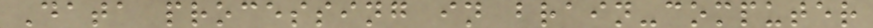Data processing in brain-computer
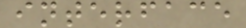interface
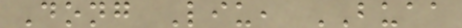Dong Liu, BUAA
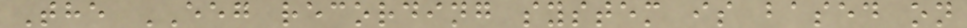The EEG recording system is based on
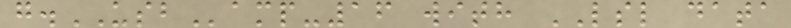g.USBamp-16 with LSL data
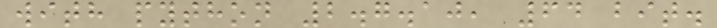with python 2.7.10, 64 bit.
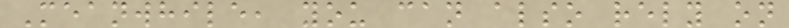Meanwhile, you can also rely on
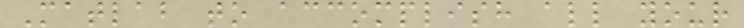Matlab to accomplish all your
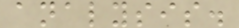analysis.
